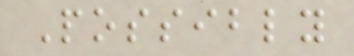Possibly
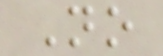No
